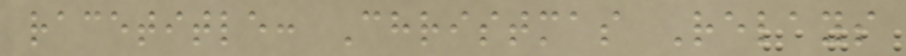racetitle: Christmas Relays
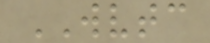WVTC
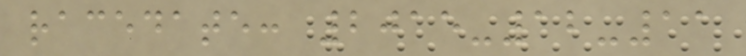racedate: 2015-12-11
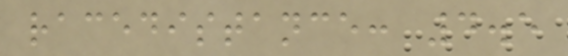racedistance: 4.5
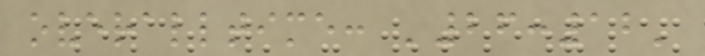overalltime: '26:12'
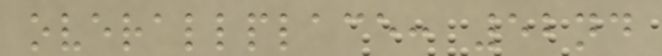overallplace: 52nd
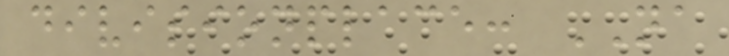divisionplace: NA
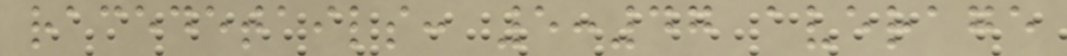racedetails: 5:47 average
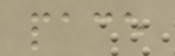pace
